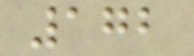172
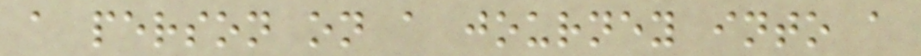a person on a journey into a
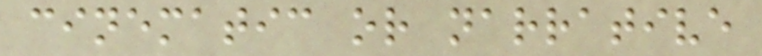cinematic or narrative
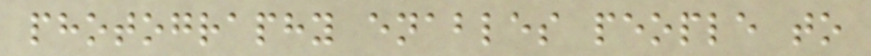photography enables people to
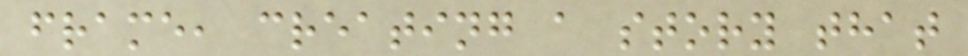frame, creating a story that
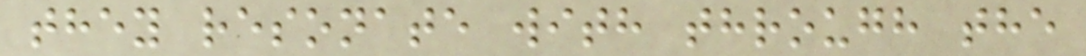they resonate with through the
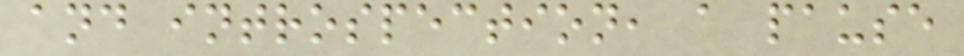and introspection, a pause
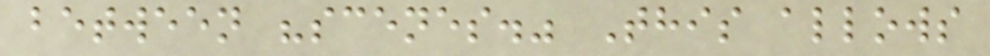between "scenes." This allows
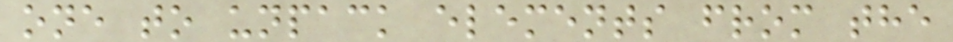one to unpack elements from the
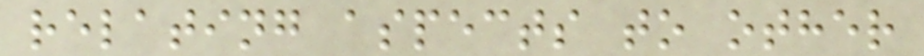relating aspects to other
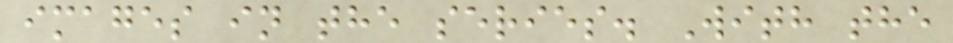images in the series. With the
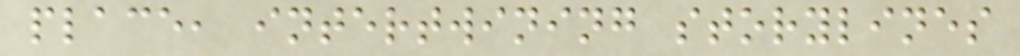place, intertwining storylines
